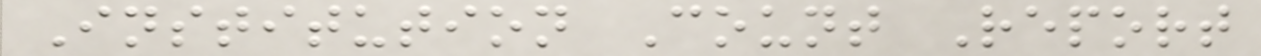Institution Count Report
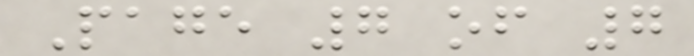Page 7 of 7
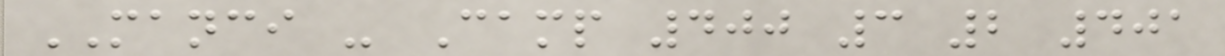MANCI - Camp 400 3 2 401
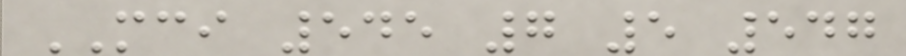MCI 545 7 5 547
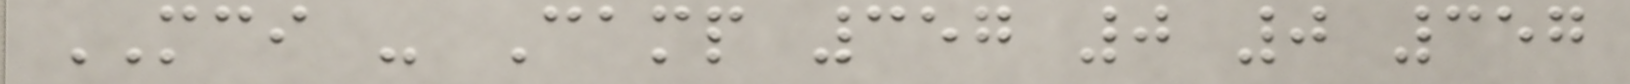MCI - Camp 357 0 0 357
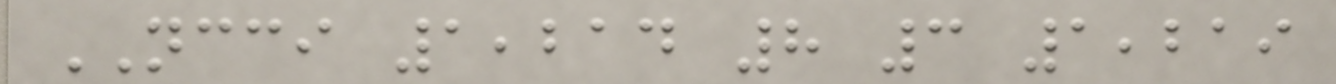NCCI 1,214 8 3 1,219
